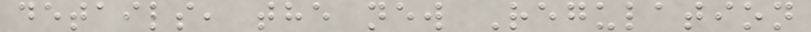details, the new Regulation
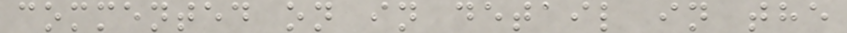commented on in detail in the
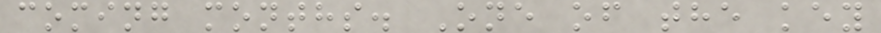coming months. One of the key
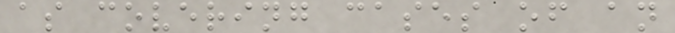as covering cases of an
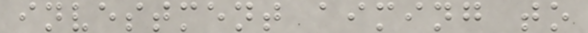investment aiming to
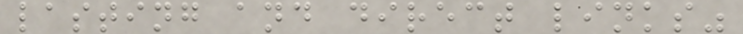lasting and direct links"
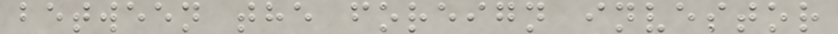between the foreign investor
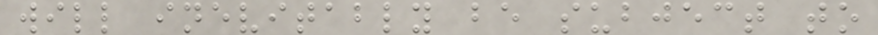will inevitably be subject to
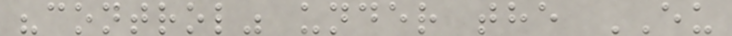"control" under the EU
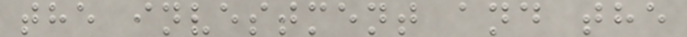the investment and the
